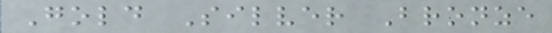Gold Silver Bronze
